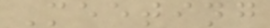Meeting
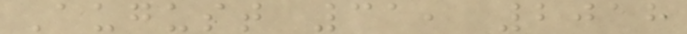August 31, 2018
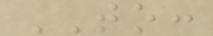TO:
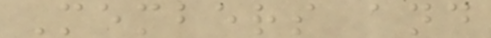Members and
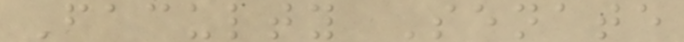Faculty Senate
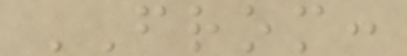FROM:
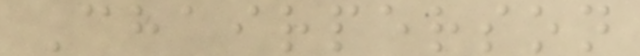Chairperson
